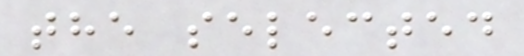the selected
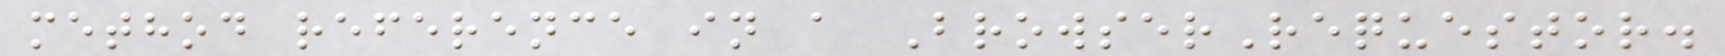method reference in a BrowserRequestor.
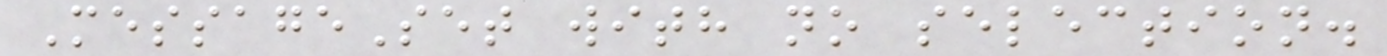MessageSet with no selection.
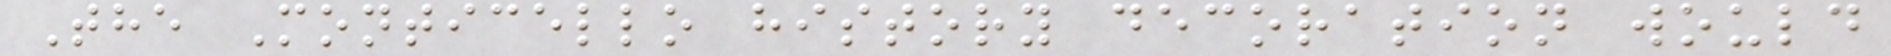The Monticello history decoration would
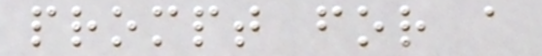prompt for a
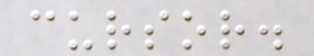cursor.
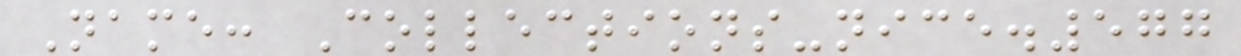Name: Collections-nice.577
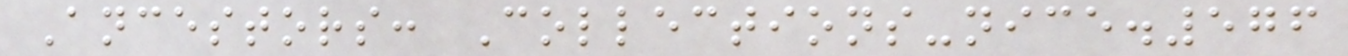Ancestors: Collections-nice.576
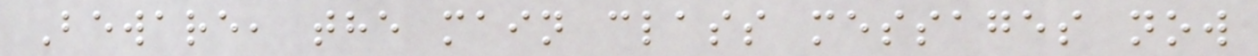Beware, the main class messages now
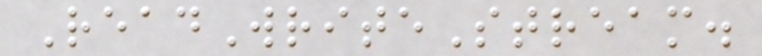ReadWriteStream.
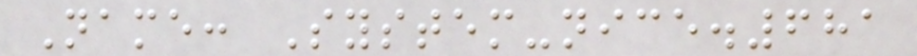Name: System-nice.681
